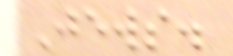Jews.
